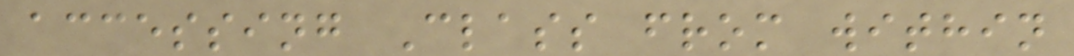accessing Class from within
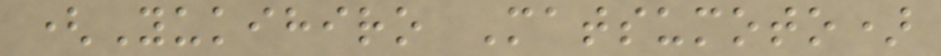(Yukihiro Matsumoto)
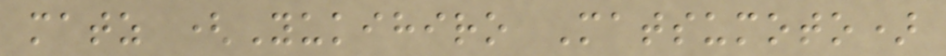matz (Yukihiro Matsumoto)
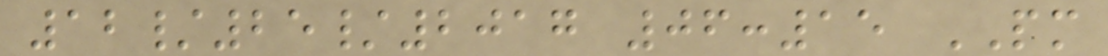12/25/2017 06:15 PM
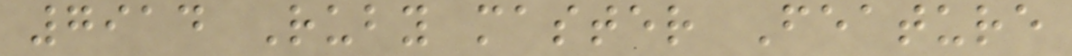7914 Ruby master Feature
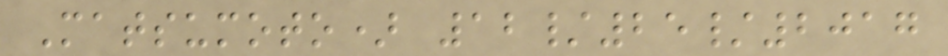Matsumoto) 12/25/2017
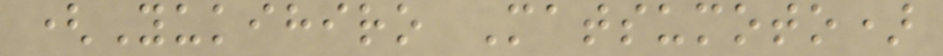(Yukihiro Matsumoto)
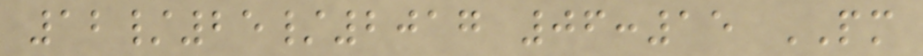12/25/2017 06:15 PM
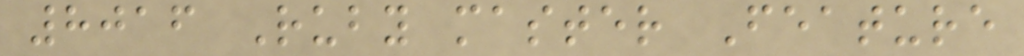8016 Ruby master Feature
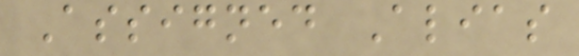Assigned Alias
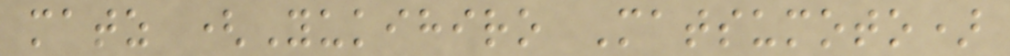matz (Yukihiro Matsumoto)
